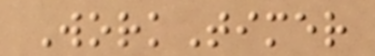WorkTimer
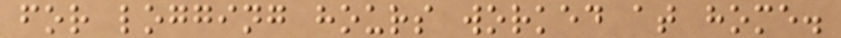for logging hours worked at home.
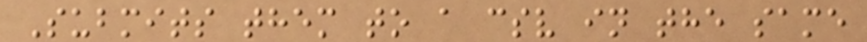Submits them to a csv in the same
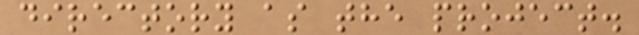directory as the project.
